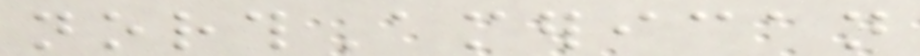northAmerican
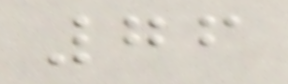76
